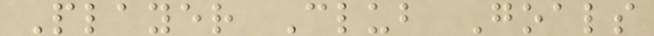Player Club Goals
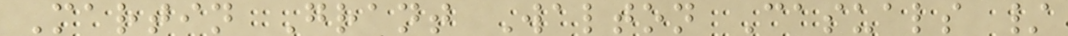Martin Grant Walton Casuals /
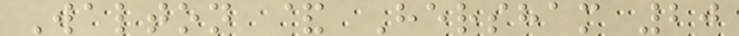Walton & Hersham 20
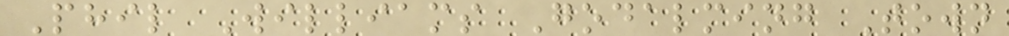Phil Williams Godalming Town
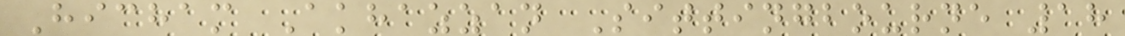Hicham Akhazzan Sittingbourne 18
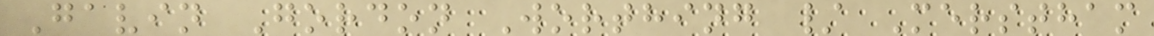Gavin Gordon Worthing / Merstham
